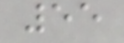55
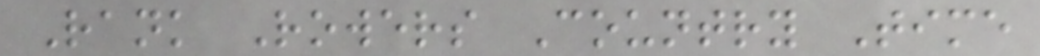Rank Rowers Country Time
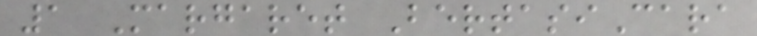1 Margaret BertasiCara
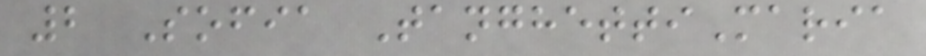2 Sofia TanghettiMaria
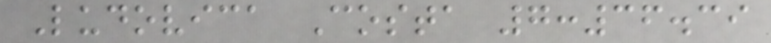Ludovica Costa 7:36.39
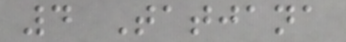4 Tatjana
